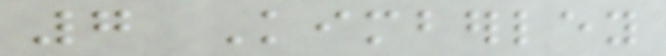7 Kimberley
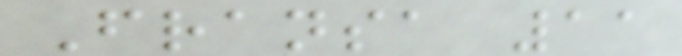Fransa 11
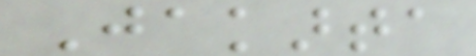Jakarta
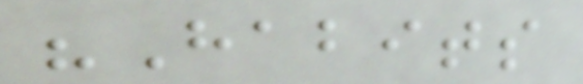"Habits
